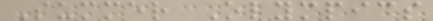Summer Olympics
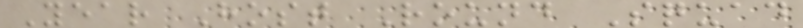Year Host Round Squad
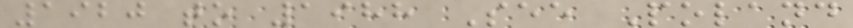1920 to 1988 See Poland
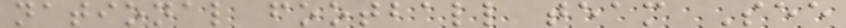national football team See
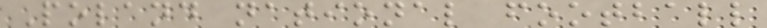Poland national football
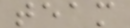team
